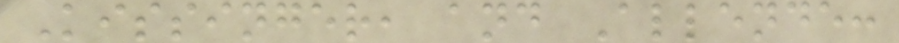Kissinger, and Allende:
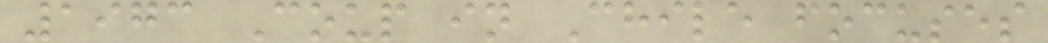1973 Coup in Chile focuses
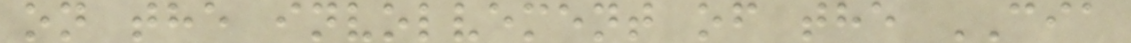on the involvement of the CIA
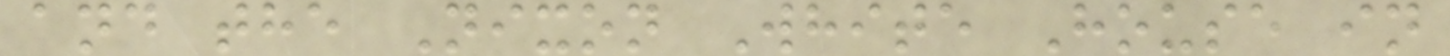and the Nixon White House in
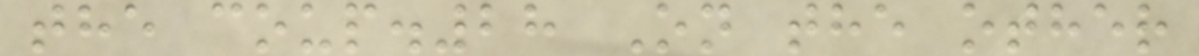the coup.28 On the other
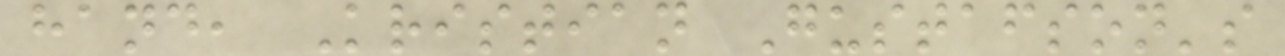hand, Kristian Gustafson's
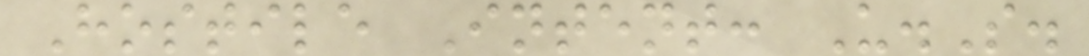Hostile Intent: U.S.
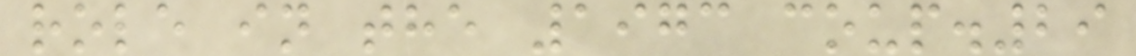role in the 1973 coup.29
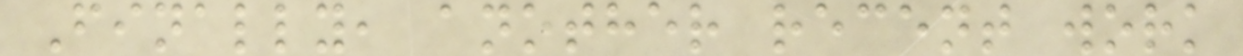Finally, another recent work
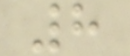8
